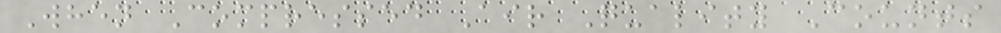When Compressed Air Quality Counts
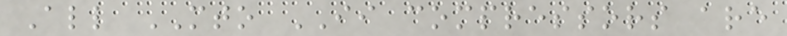All MTO II compressors are
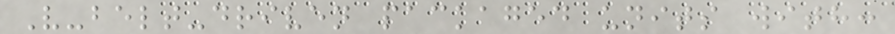V-belt-driven packaged units with:
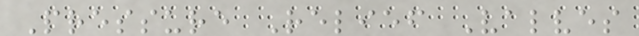Pressure Relief Valves
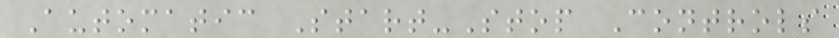Automatic Start-Stop Controls
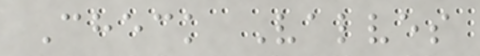Check Valves
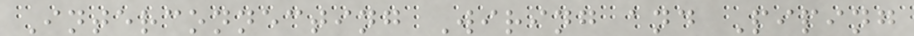Interconnecting Wiring and Piping
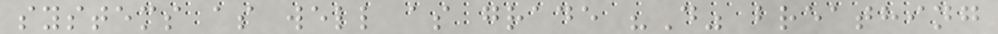systems as well as grade "D" breathing
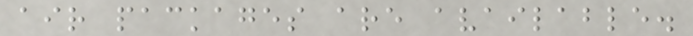air packages are available.
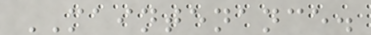MAINTENANCE.
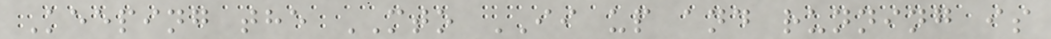Keeping the MTO II up and running is
